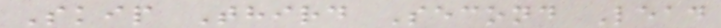Skip Third Second Lead
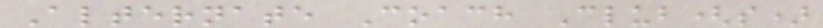Alternate Coach Club(s)
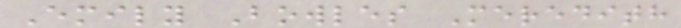Emily Bowles Meredith
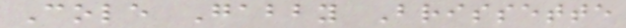Cole Gabby Brissette
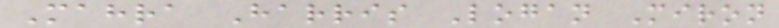Mahra Harris Logan Miron
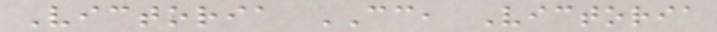Victoria CC, Victoria
